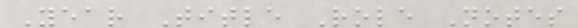Year Title Role Notes
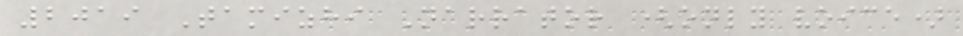2019 Tamizhi Narrator (only voice)
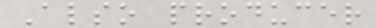Also producer
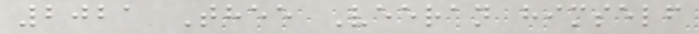2021 Thee Veeran himself
